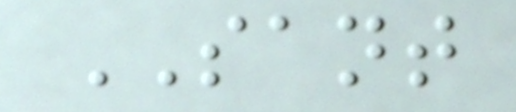SANT
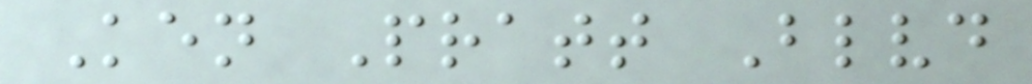Ken Pratt Blvd
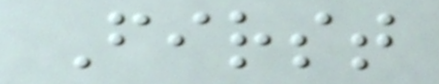First
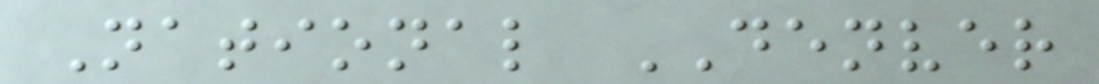National DENVER
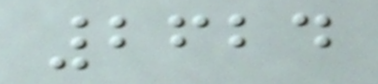2624
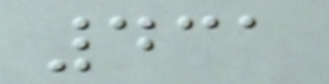431
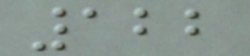122
